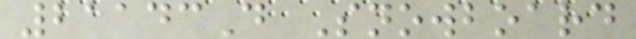21143D Snowboard
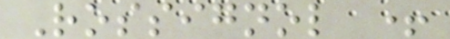Rossignol +
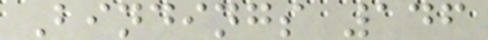Bindings 146
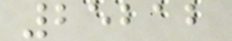25212
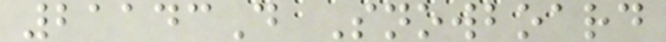21143D Snowboard
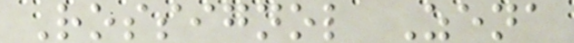Rossignol Zena
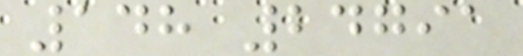148 24791
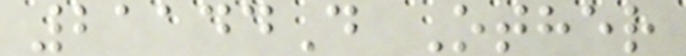21144D Other
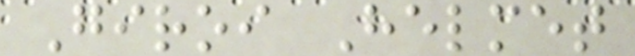Giroi Helmet
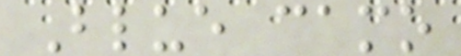Blue camo
